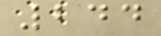244
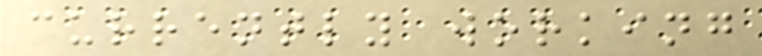currently working
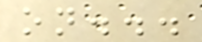on...
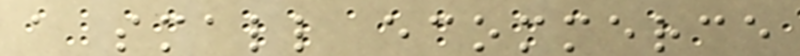a small ecommerce
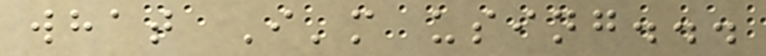what I'm using...
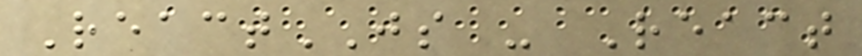ReactJS - React
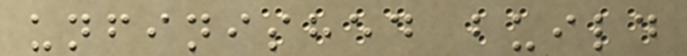unfinished build
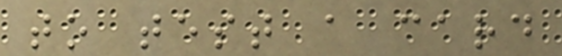to test a card
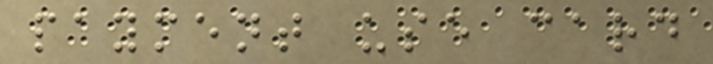payment use card
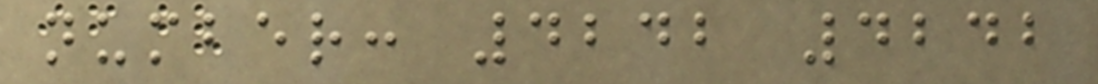number: 4242 4242
